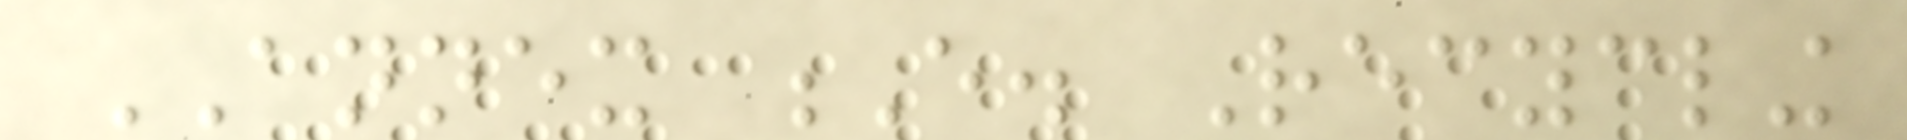ANNEX E. Recycling
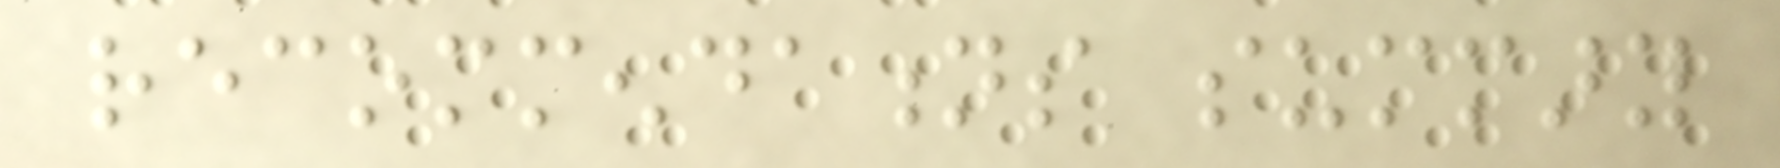recommendations summary
